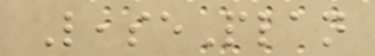LeasePlan
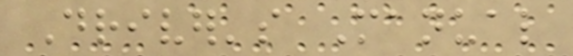Driver's Manual
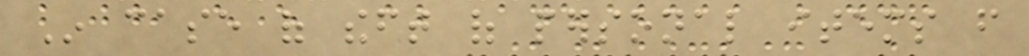In case of theft of personal items from
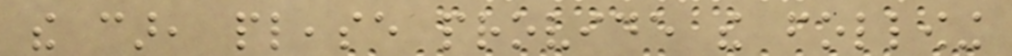the car, please provide the following
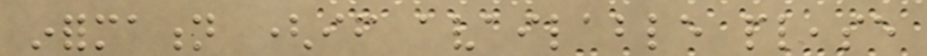information (if available please
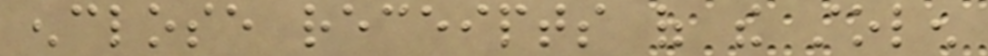enclose receipts of the stolen
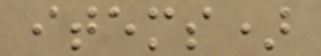items)
